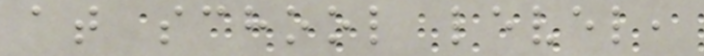at school level,
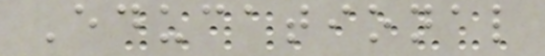Educational
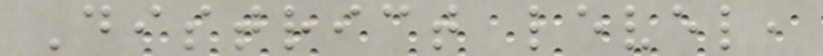District level,
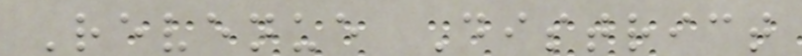Revenue District
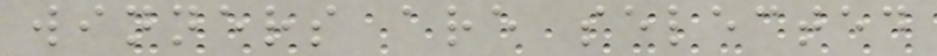winners are selected
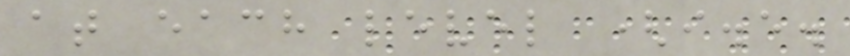at each level (i.e.
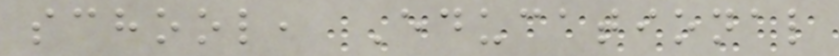school, Educational
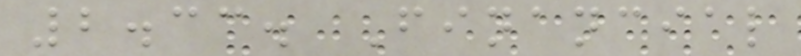2.33. Financial
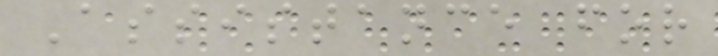Assistance for
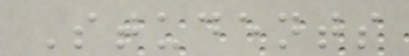Students
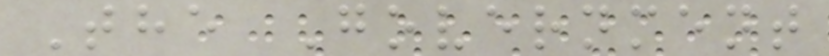The Government
